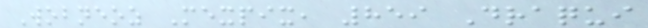Wobneoz Mexpix, 859 Draqui
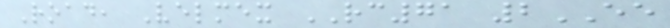Road, Velmex RC71 2EE
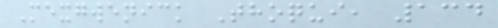Mexgwenick Thoqui, 134
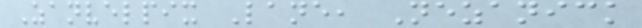Zanvelpix Lane, Nezanick
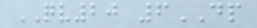QV20 6DP
